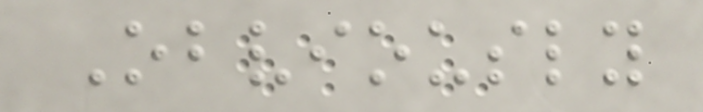Obviously
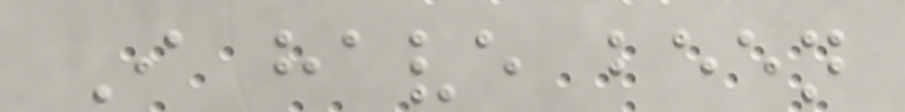I have been
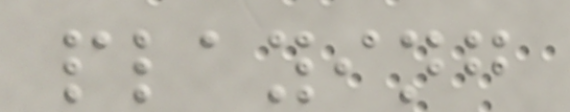playing
